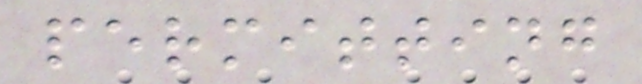permitting
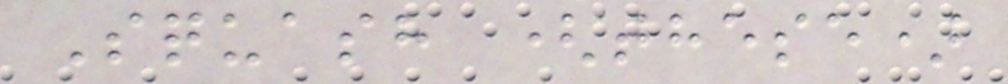Squash (these)
